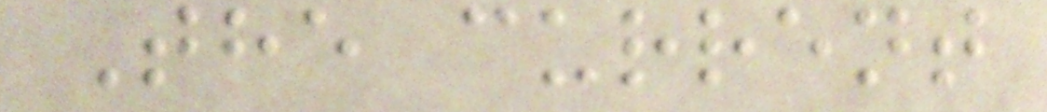The current
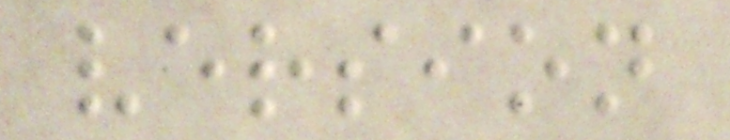version
